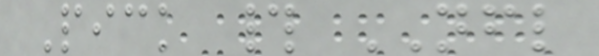Pick # NFL
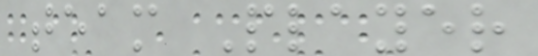team Player
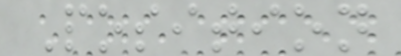Position
